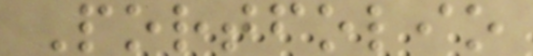Portfolio
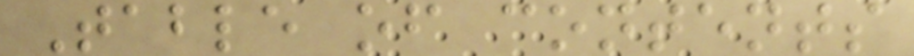Table of contents
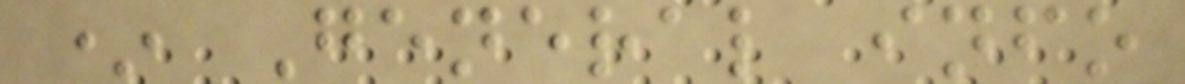* General info
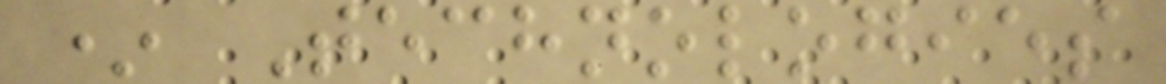* Technologies
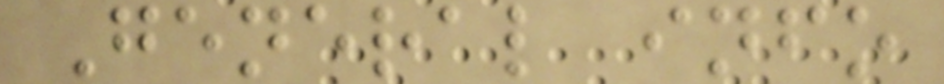General info
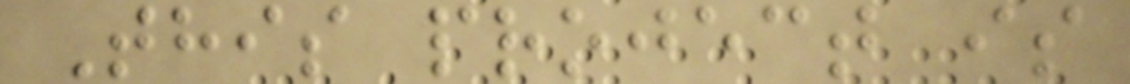This project is
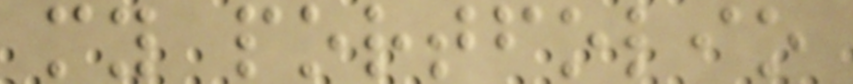my portfolio
